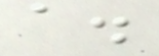a.
